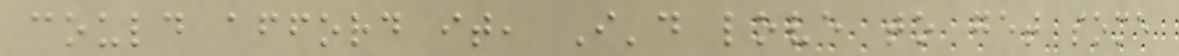could afford it, I'd love to get some
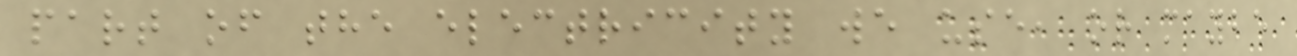part of the electricity we use, or maybe
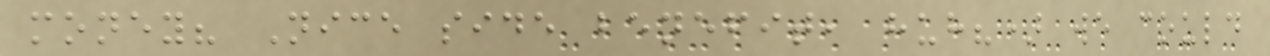money? Nice side benefit, huh?) we could
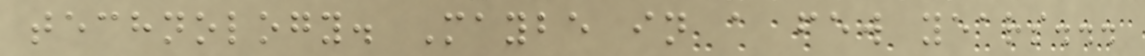technology. Maybe in a few years...
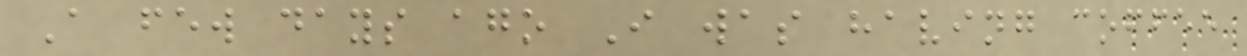A few days ago I was having coffee
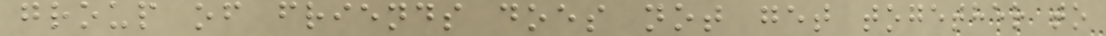group of friends does not get together to
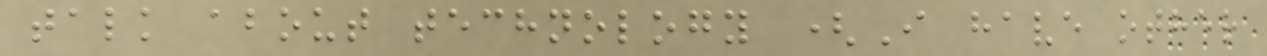talk about technology (I have other
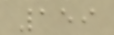159
